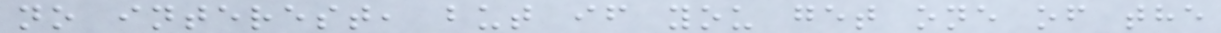no interest, but if you get one of the
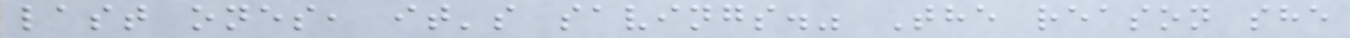last ones, it's savings." The reason she
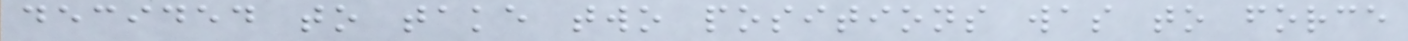decided to take two positions was to force
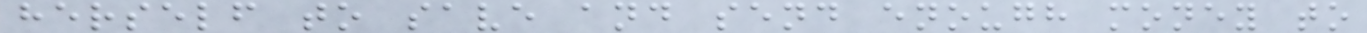herself to save and send enough money to
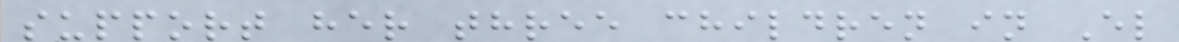support her three children in El
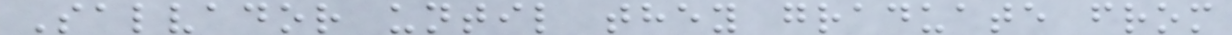Salvador until they graduate from
